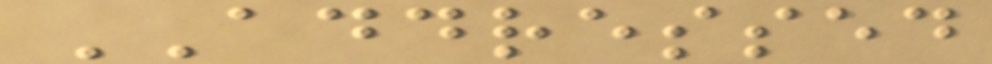ADDRESSED
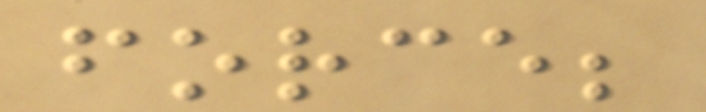force;
